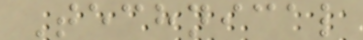Technical
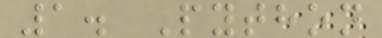1. Python
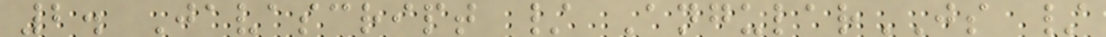2. Javascript / AngularJS /
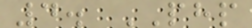4. PHP
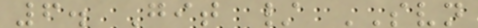6. Git / SVN
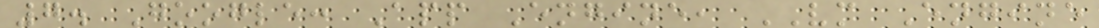7. Google: App Engine, VM Engine
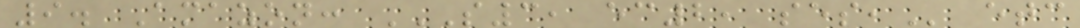9. Amazon: S3, EC2, SES, etc
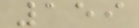159
